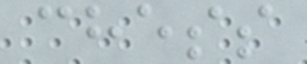chess
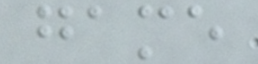game
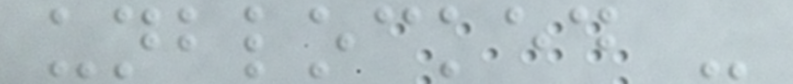unblocked -
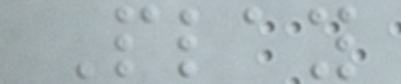Play
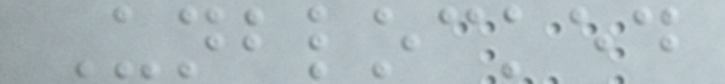Unblocked
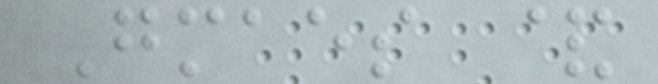Gmaes &
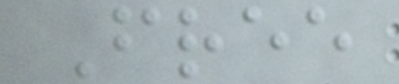Free
